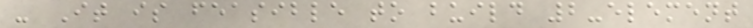- It is feasible to build 2-element
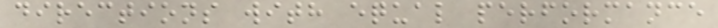directions with equal performance
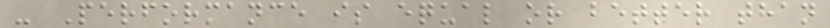- Performance is equal or better than
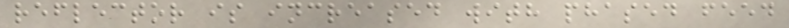reflector is increased with phased feed
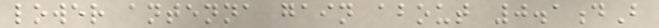lower antenna gain about 0.1dB
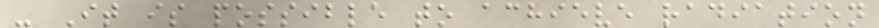- It is possible to achieve radiation
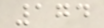174
